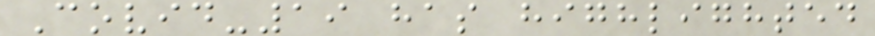Covid-19 has highlighted
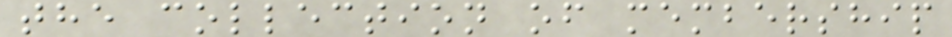the collection of membership
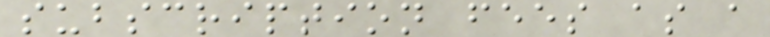subscription fees as a
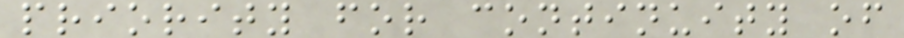priority for continuity of
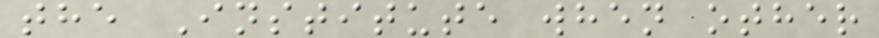the Institute when other
